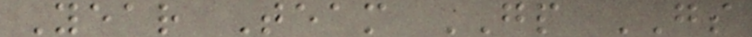Year Team GP GS
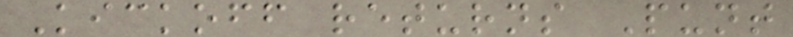Kickoff returns Punt
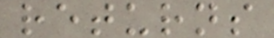returns
